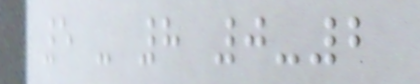5 - 8 0-2
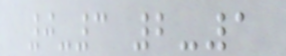0-3 2-1
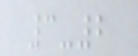3-2
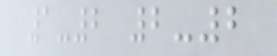1-2 2-2
